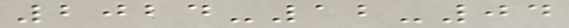2024-12-04
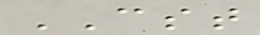CST
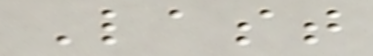Last
